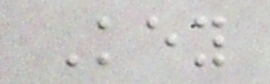Key
